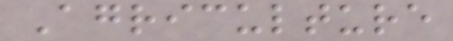Agriculture
